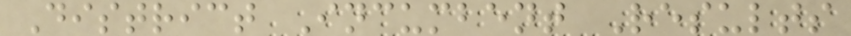District Incumbent Results
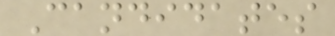Candidates
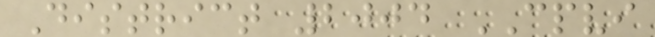District 2004 CPVI
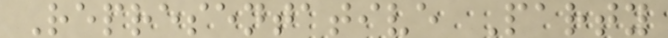Representative Party
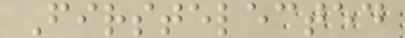Firstelected
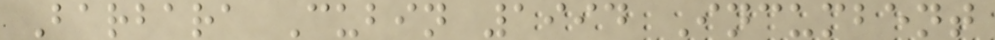Barbara Cubin 1994 Incumbent
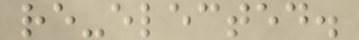re-elected.
